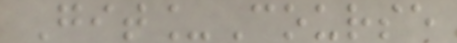Git_Course
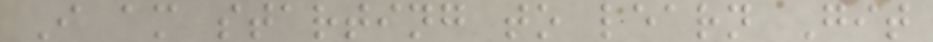I am starting to learn Git
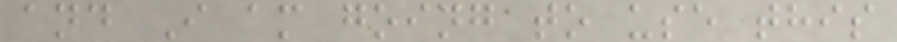and I am going to use this
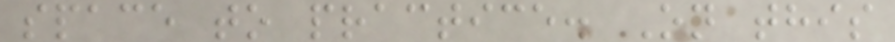space to practice. On this
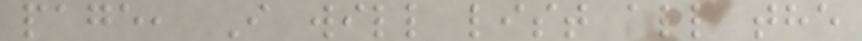page, I will list all the
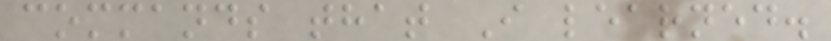commands that I learned.
